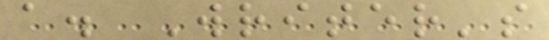a. Writer's
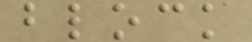block
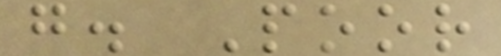g. Poor
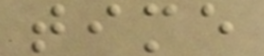time
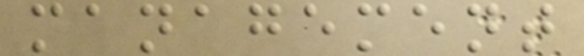management
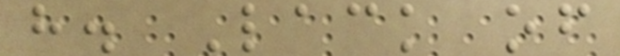h. Lack of
